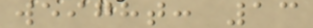weight: 13
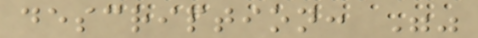description: ""
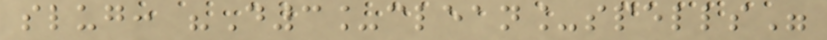slug: "D3_clean_spells"
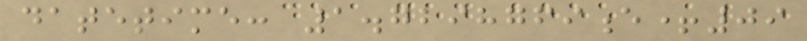datetime: 1.7298769e+09
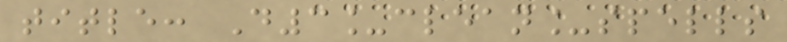title: D3_clean_spells
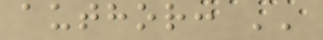author: ''
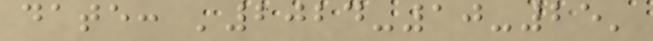date: '2024-10-25'
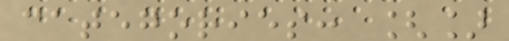categories: []
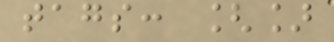tags: []
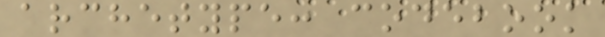archetype: codebook
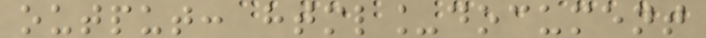output: html_document
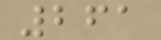261
